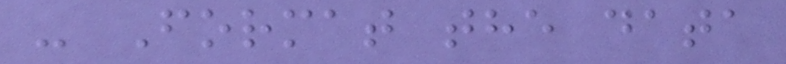- Format the data
